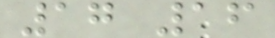17 16
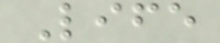Life
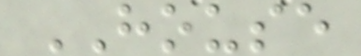HOUSE
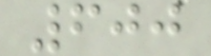600
